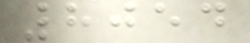8054
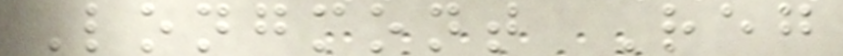Longmont Reg
